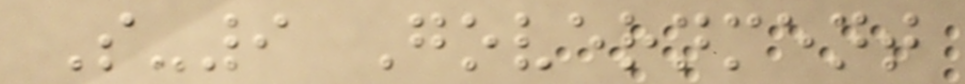S-9 Government
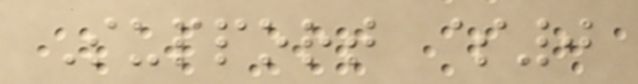Support $0
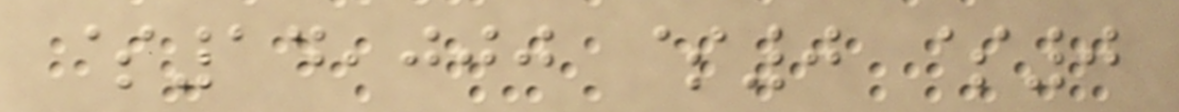$14,000 $0 $0
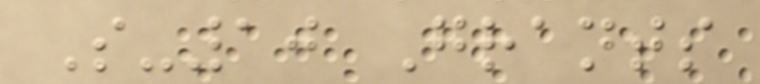S-10 Grants
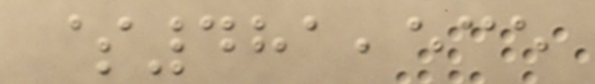$481,535
